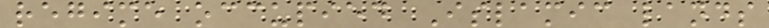regime occupied Islamic lands
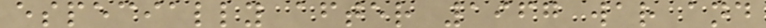especially after 1967 war and
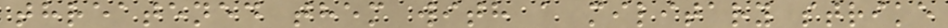threatened them with a military strike
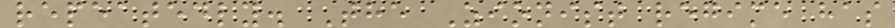repeatedly. The Zionist regime has
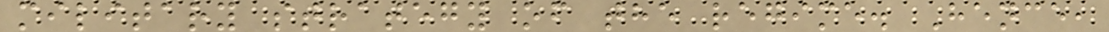military strategy of the regime. Hence,
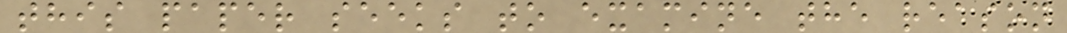this paper seeks to examine the reason
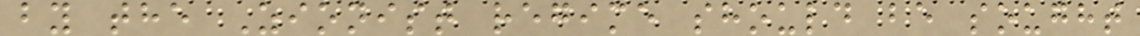by the Zionist regime should be sought
